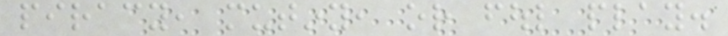piracy, mutiny, or foul play.
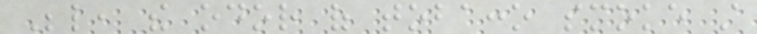Below, the odor of tobacco smoke still
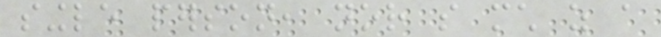single person, nor so much as a
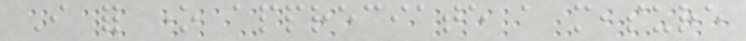I for one appreciate a measure
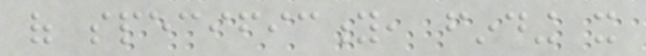of specificity, finding it
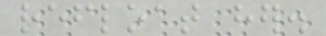refloat her.
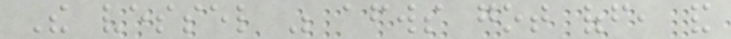The vessel was afterwards got off, and
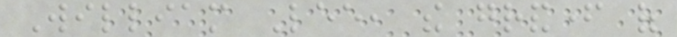William Lee, the grandfather of
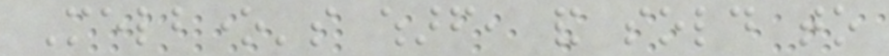Melbone's wharf, and sold to
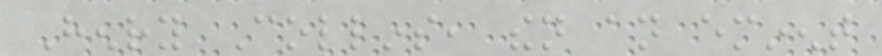Henry Collins, then an eminent
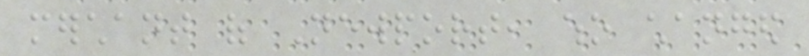merchant of Newport, who changed
